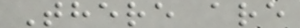There are
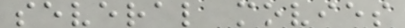several movies
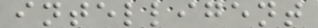intelligent
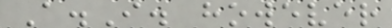A.I. however
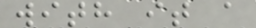with it a
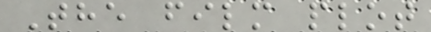The film plot
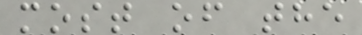most of the
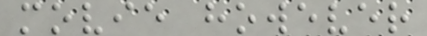movie however
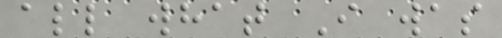all what I was
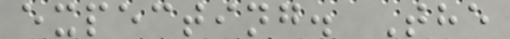expecting. The
